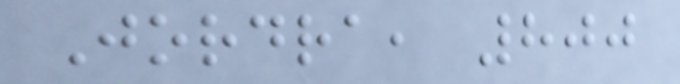Jordra, 800
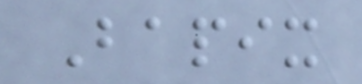Bapix
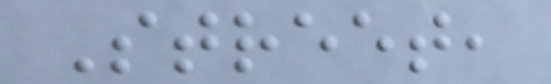Street,
